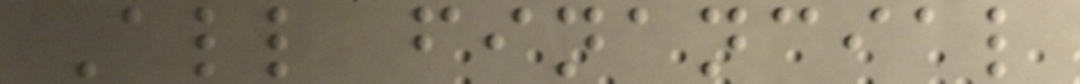All financial
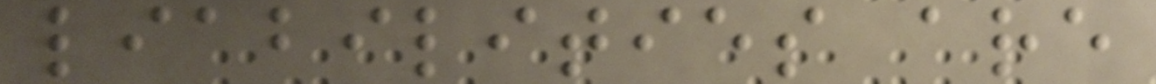liabilities are
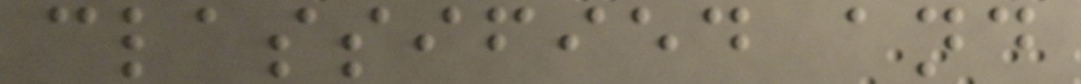classified and
